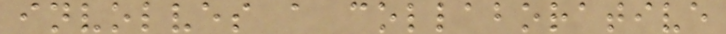involves a collaborative
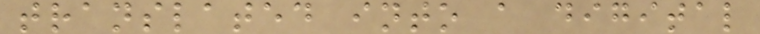translated into a digital
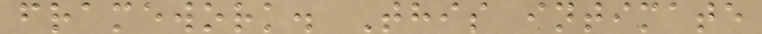framework. This intimate
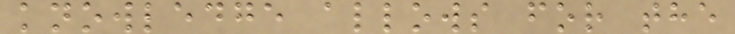knowledge allows for the
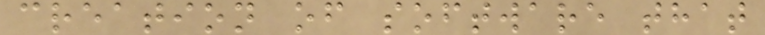creation of software that
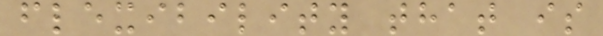flexibility that is
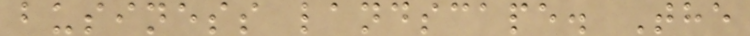business landscape. The
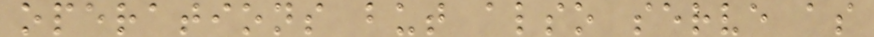operations but also serve as
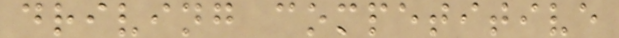driving competitive
